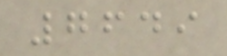7649
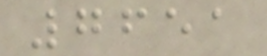7651
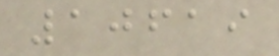10619
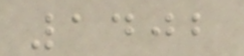1402
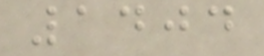1404
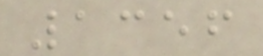1356
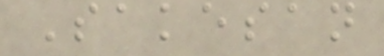Sakesan
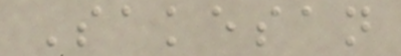Sakesan
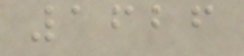1626
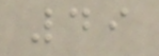49
